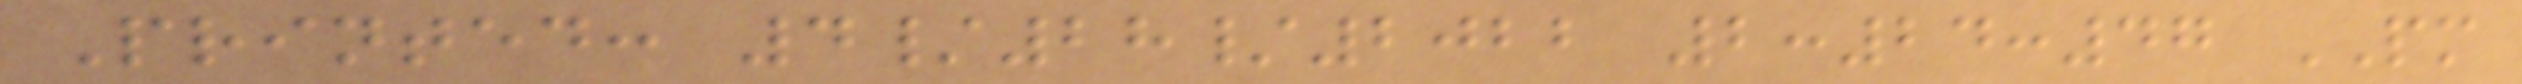Printed: 4/28/2022 2:24:47 PM
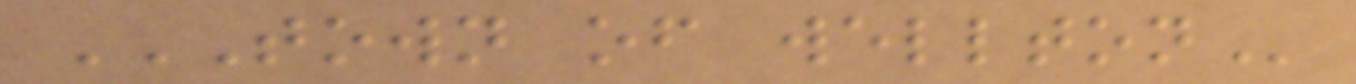TOWN OF WELLTON
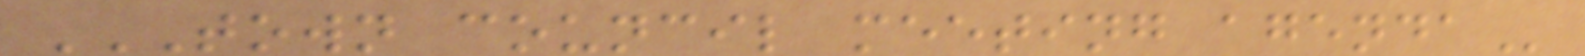TOWN COUNCIL MEETING AGENDA
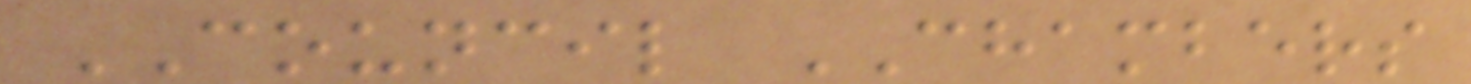COUNCIL CHAMBERS
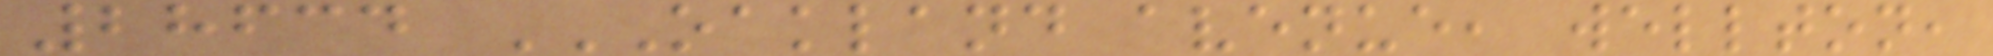28634 OAKLAND AVENUE, WELLTON,
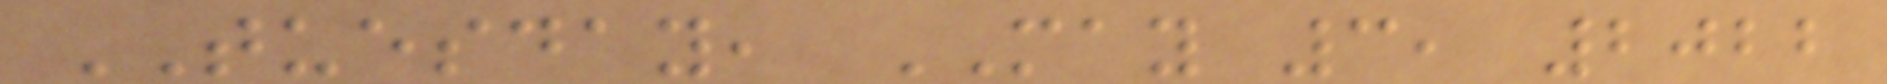TUESDAY, MAY 3, 2022
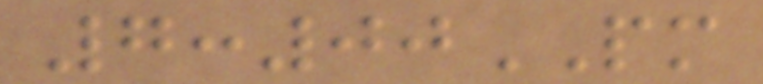7:00PM
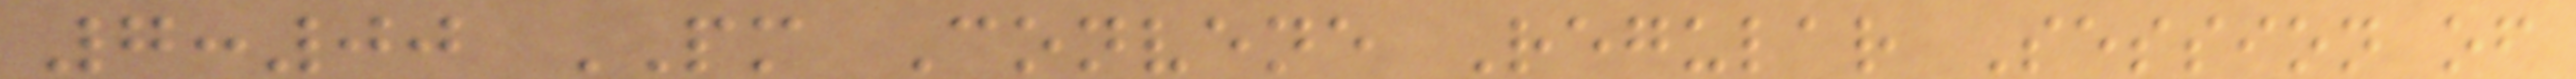7:00 PM Convene Regular Session of
